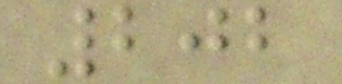202
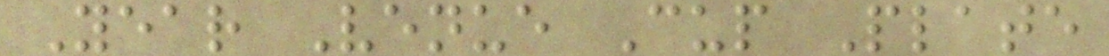Year Venue Cup Plate
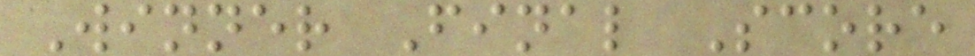Winner Final Score
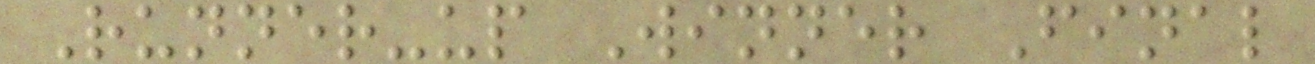Runner-up Winner Final
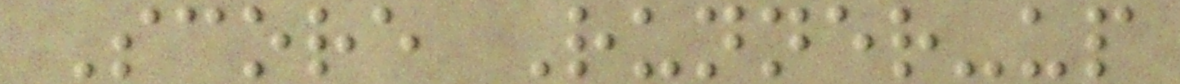Score Runner-up
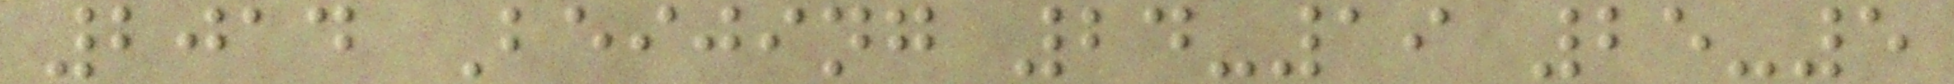2014 Beijing 24-19 25-5
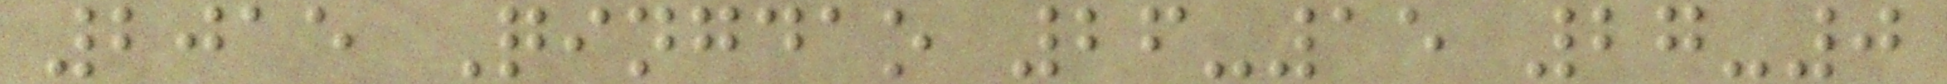2015 Qingdao 26-15 27-0
